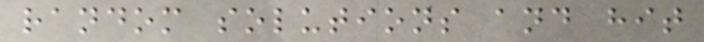random solutions and hit
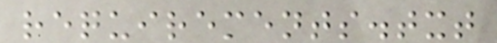requirements.txt
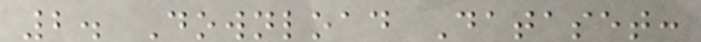2. Download Dataset:
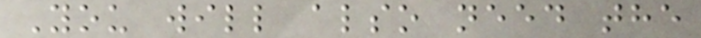You will also need the
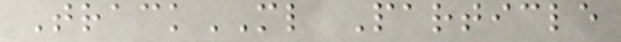TrackML Particle
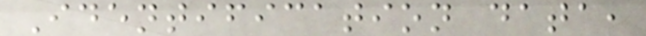Identification data,
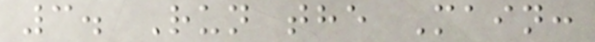3. Run the Main:
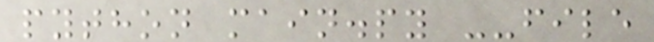python main.py --file
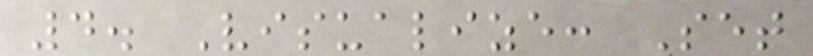4. Visualize: Set
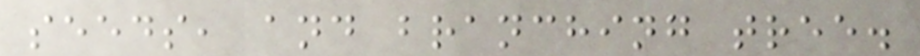seeds, and branching tree.
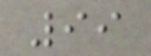99
